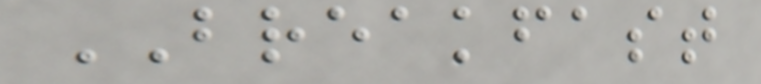BREAKFAST
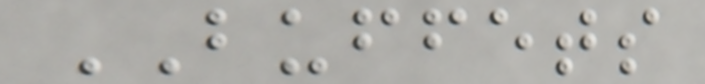BUFFETS
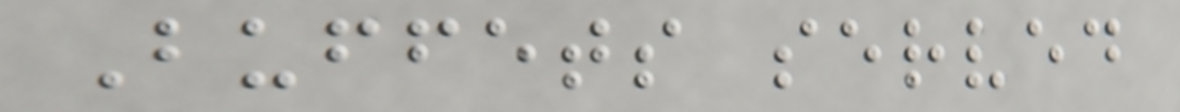Buffets served
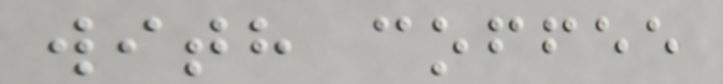with coffee
